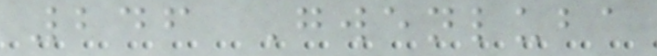246 Gwenluba
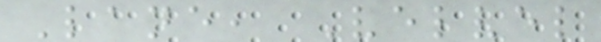Lane, Velvel
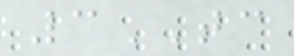3TC
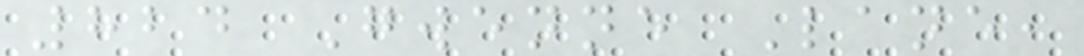824 Gwenne Lane,
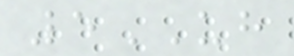5UH
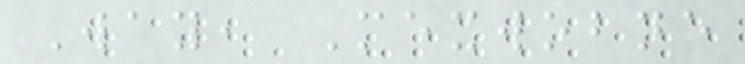Way, Mexwobne
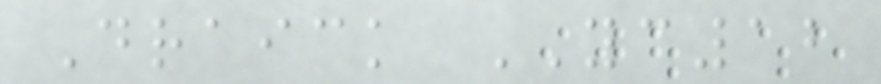Draick YC12
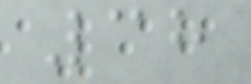38
